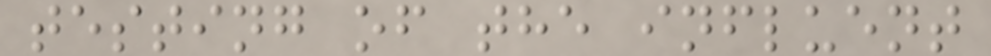testing of the influent
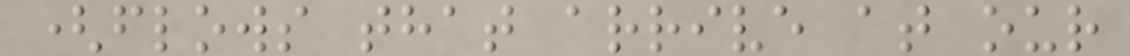(flows that arrive at our
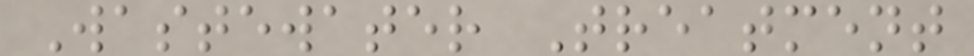Wastewater Treatment
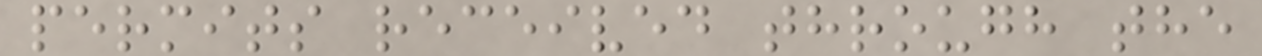permits received through the
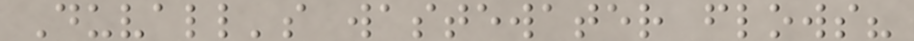Duvall's wastewater flows?
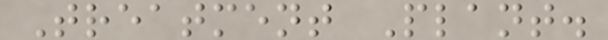Treatment Plant.
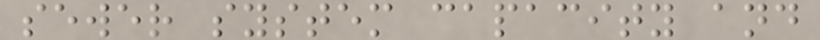sewer system capacity and
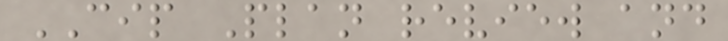CIP Plan review and
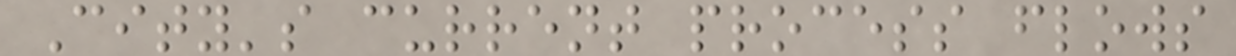City's current process flows
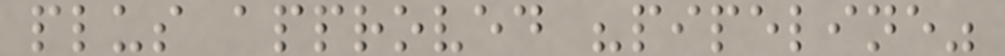plus approved "pipeline"
